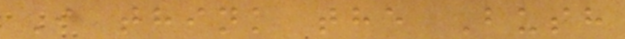I think the Bush
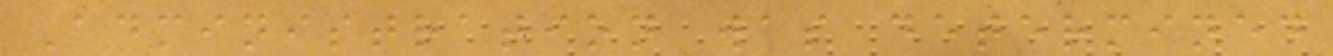Administration was determined
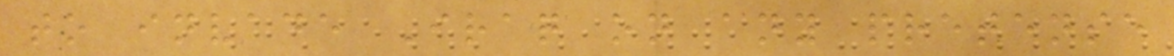to invade Iraq on any pretense
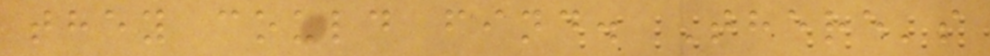they could find. There's
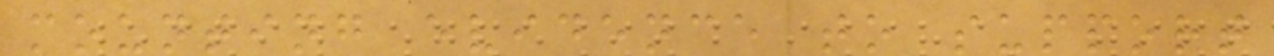mounting evidence to support
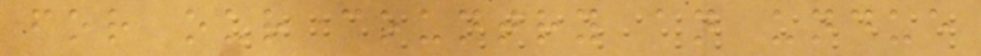for our country an undue
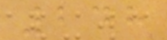248
